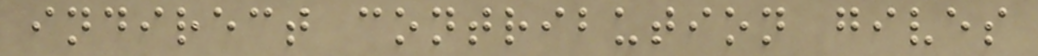indirect contribution gives
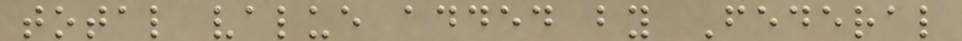total value added by Federal
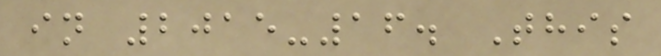in 2015-16. This
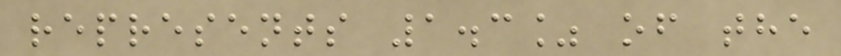represents 1.3% of the
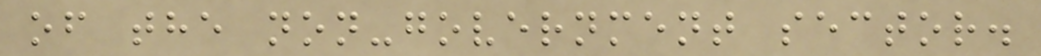of the non-government sector.
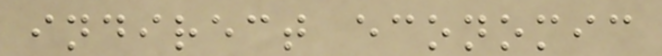indirect economic
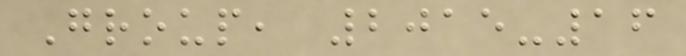Group, 2015-16
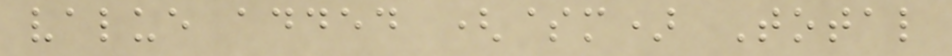value added ($m) Total
